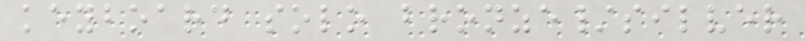keyboard solo bronze/silver
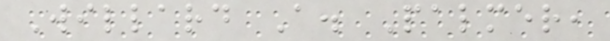Willard A. Palmer,
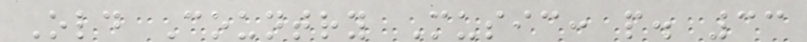Old Country Music: p. 33
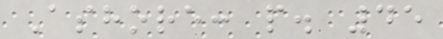Ashore: p. 45
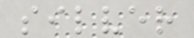silver
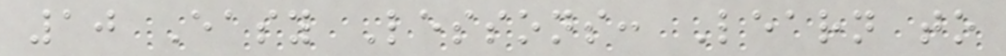10 Easy Lessons: Learn to
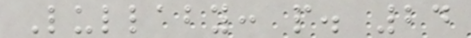Lullaby: p. 24
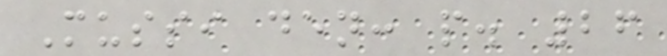Mussi den: p. 26
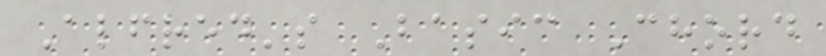Alfred's Basic Chord
